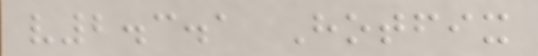v2.3.1 Hotfix
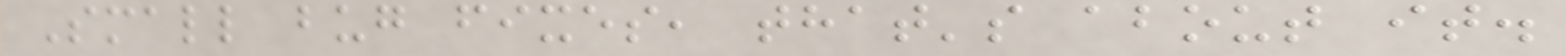Small bug fixes, that's about it.
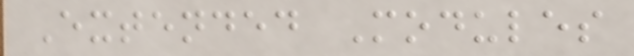Extended Modules
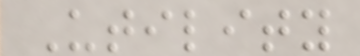Utility
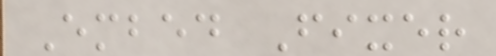Embed Fixer
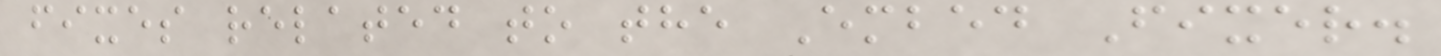fixes related to the Embed Fixer.
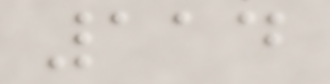114
